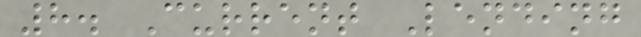8. Current Lending
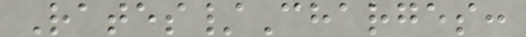Rates/Charges:
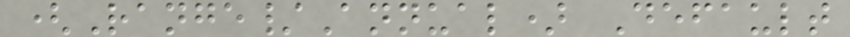(Range/Annual) Default
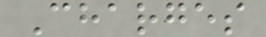Charges
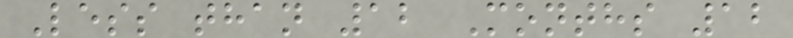Less than 12 Months 12
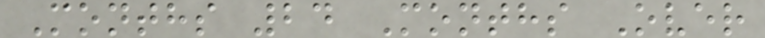Months 24 Months Over
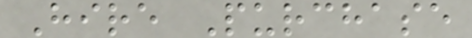Hire Purchase
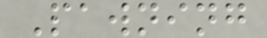Pawning
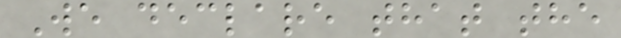We declare that the
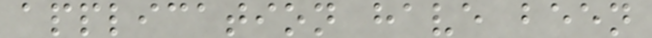application have been
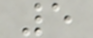5
